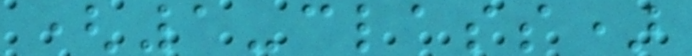(1-class)
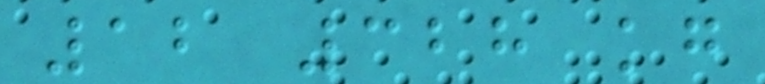12 328 kg
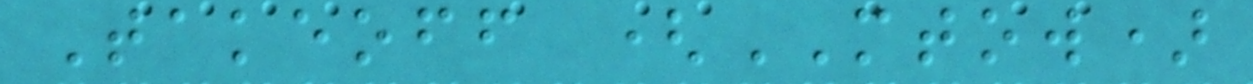Takeoff (MTOW)
